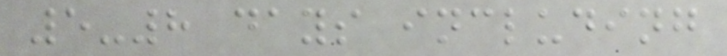5-8 days including
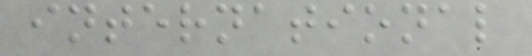international
